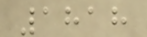1818
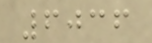6036
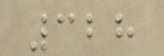328
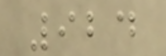924
